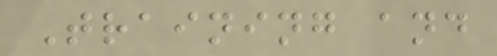Training and
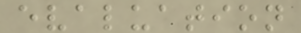evaluation
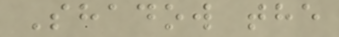Shadow the
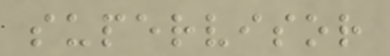supervisor
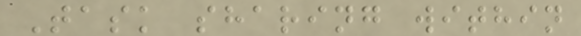Task sharing within
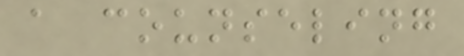a counseling
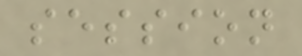session
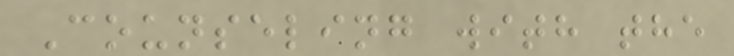Counseling with the
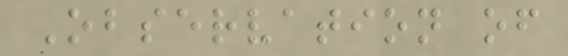Observation of
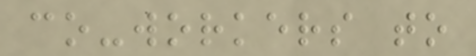co-workers to
